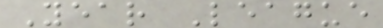Year League
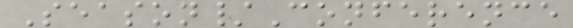Season/Conference
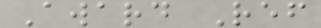Award Ref
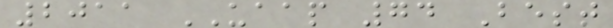2011 UAAP 74 Best
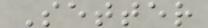Setter
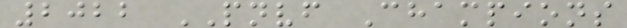2022 PNVF Champions
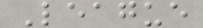League
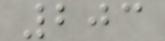203
